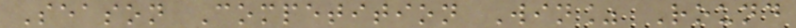Season Competition Win% Round
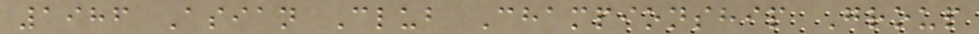1986 Asian Club Championship Group
